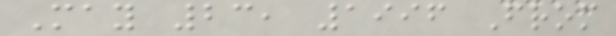May 23, 1996 From
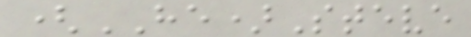(HE)Steve
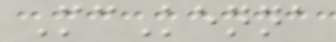McKenna
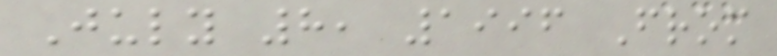July 8, 1996 From
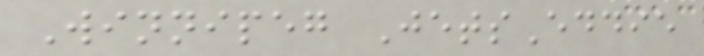Winnipeg JetsEddie
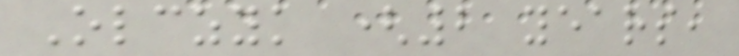Olczyk (2 years,
